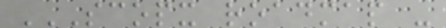SCOPX ROADMAP -
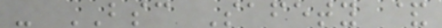- BSC Safety &
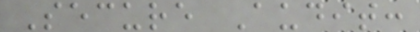Secure Audit:
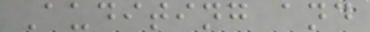Auditing and
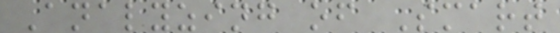Analyzing of Smart
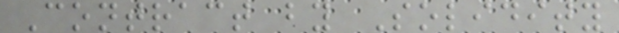Contract by Solidity
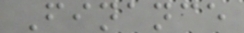Finance
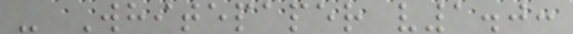- Whitepaper v1.0:
